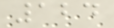124
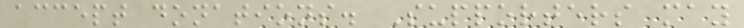accept donations. Supporters may
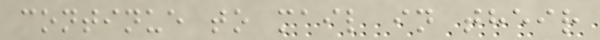continue to mail in their
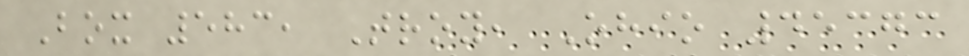Box 583, Troy, Ohio 45373
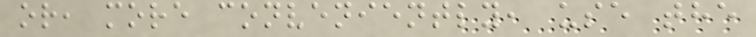or, more conveniently, use the
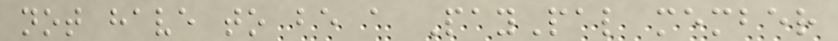not have to be a PayPal member
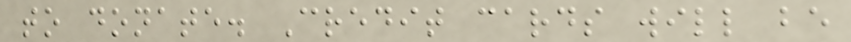to donate. Credit cards will be
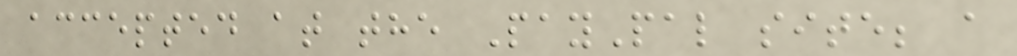accepted at the PayPal site; a
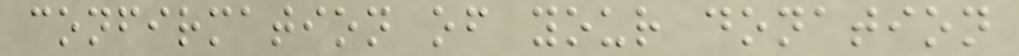confirmation of your donation
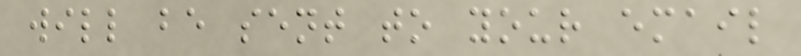will be sent to your email
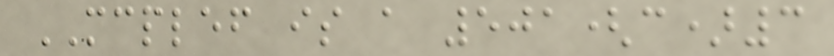MCPLEF is a 501(c)3
